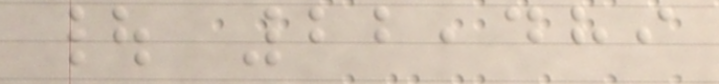| 22,489
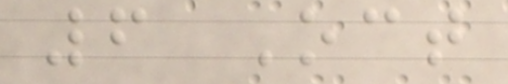6 Oct
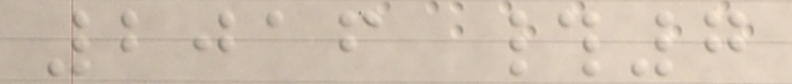2016 #7
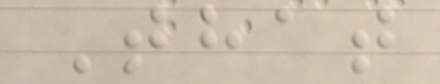That
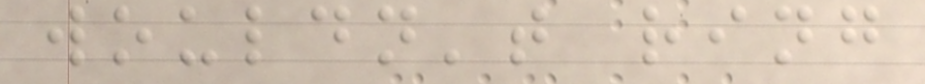wouldn't ring
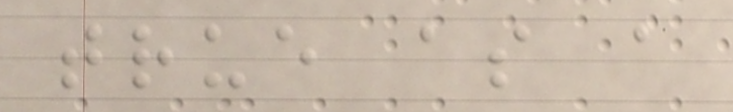true as a
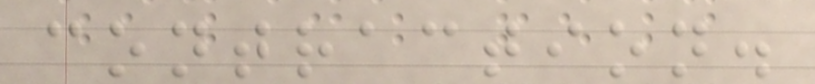contraction.
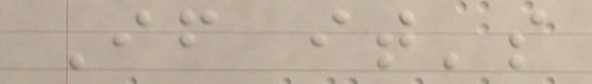If it's
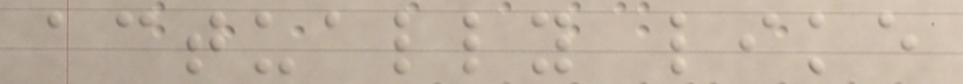actually like
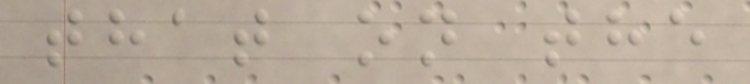that on the
